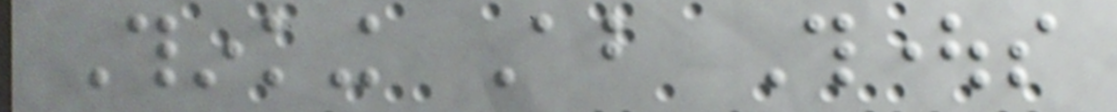Thinking About Thoughts
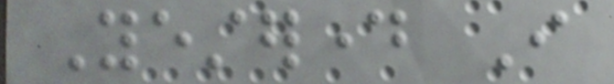Yesterday I
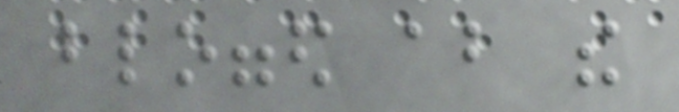blogged about the
